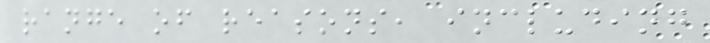range of reasons, including
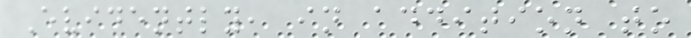Evidently, in addition to
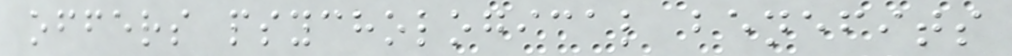offers psychological benefits
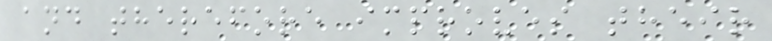and therefore improves their
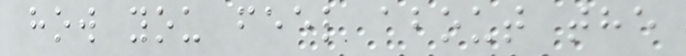how you feel about the
